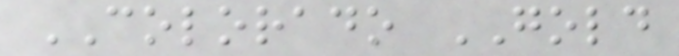COLORADO GOLD
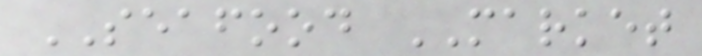SEAFOOD MARKET
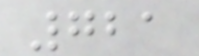721
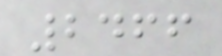2466
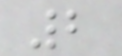2
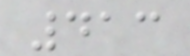413
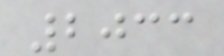2033
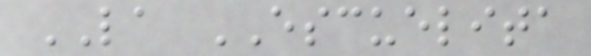LA ESCUELITA
